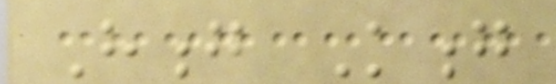Hong Kong
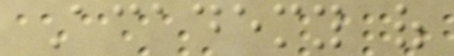Academy of
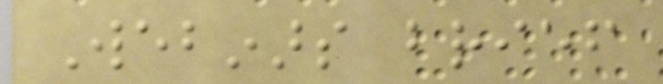Webinars brief
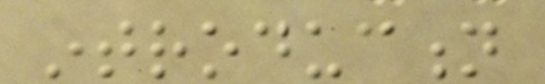introduction
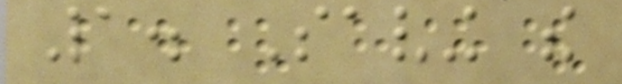1. Saving the
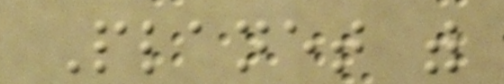Planet with
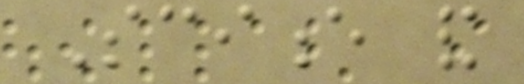Science and
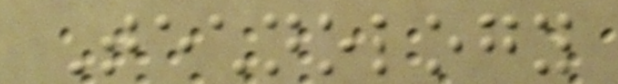Technology
